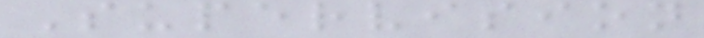Supervision
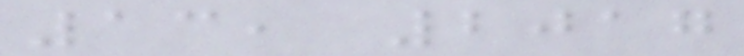13, 2017
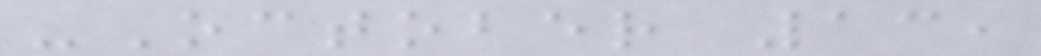-October 13,
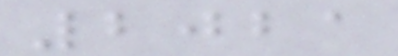2021
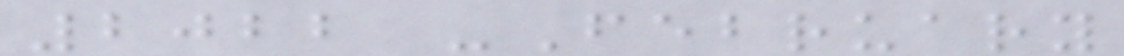2022 -February
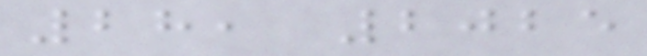28, 2025
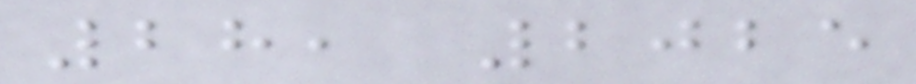28, 2025
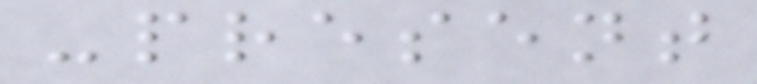-present
